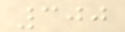300
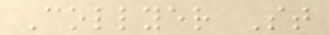Collyer St
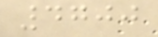4700
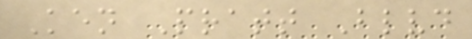Ken Pratt Blvd
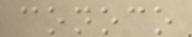conoco
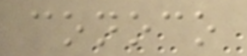conoco
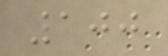100
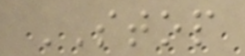STOP
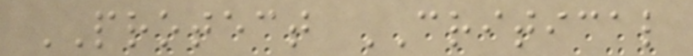PROTECT CRITICAL
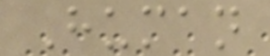Human
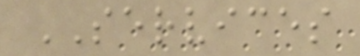SERVICES
